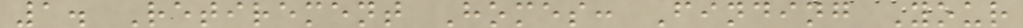1. Retirement Homes: Finding Your
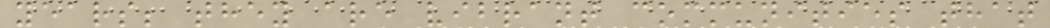years; they are vibrant communities that
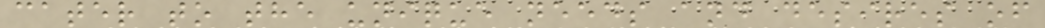cater to the unique needs and desires of
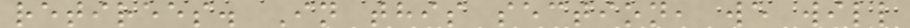retirees. In this section, we will
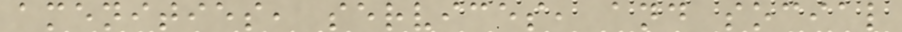amenities, services, and social
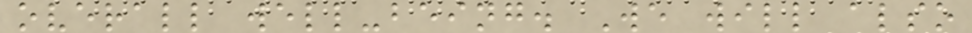overall well-being. We will also
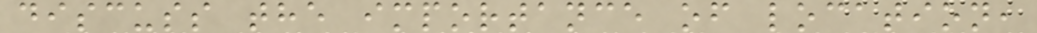discuss the importance of location,
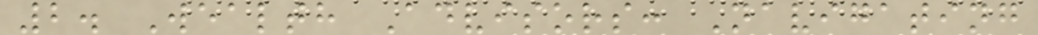2. Wealth Advisors: Navigating
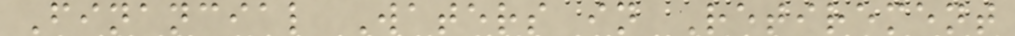Financial Waters in Retirement
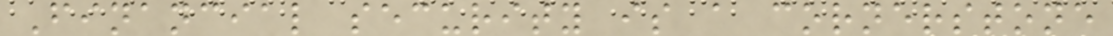Financial security is a cornerstone
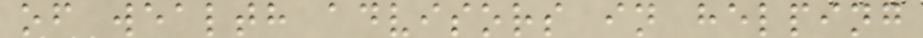of wealth advisors in helping
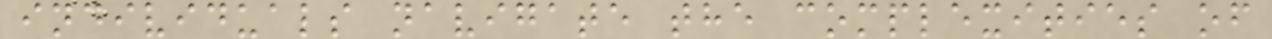individuals navigate the complexities of
